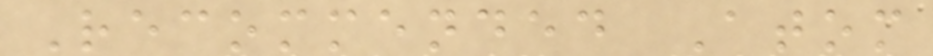Recommended Atom
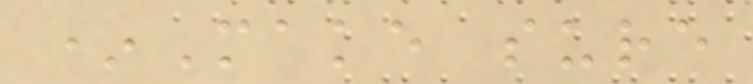*Make sure
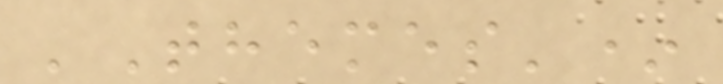'Themes'*
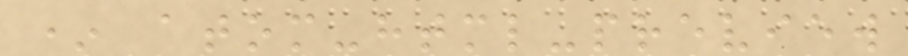* atom-html-preview
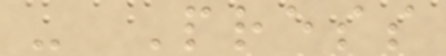- Press
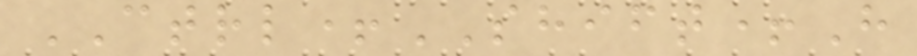CTRL+SHIFT+H
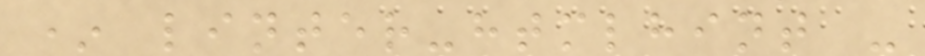* linter-htmlhint -
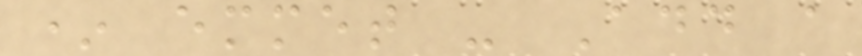* emmet - Add a
